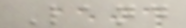Land
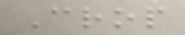Crop
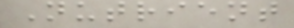Nutrient
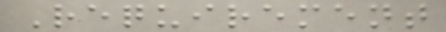Requirement
